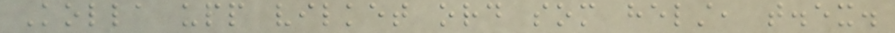Kolla upp vilket ord som helst, t.ex.
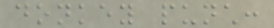donkey punch:
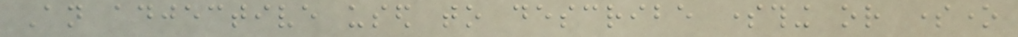An adjective used to describe something or someone
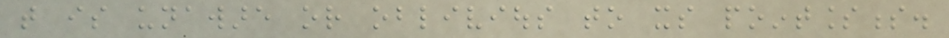that is unaware or oblivious to its pointlessness.
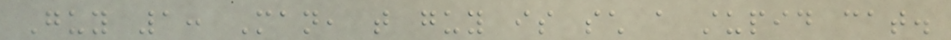Guy 1: Man, that guy is such a stupid cat.
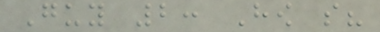Guy 2: How so?
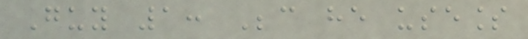Guy 1: Because he useless
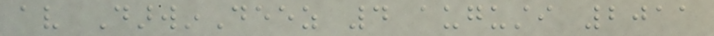av DarwinDeez 4 augusti 2011
